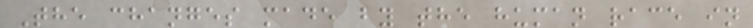The changes made by the human race in
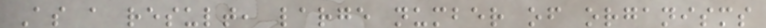As a result, large number of organisms
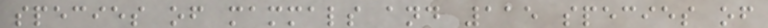species of mammals and 115 species of
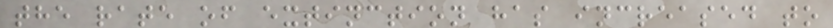the rate of extinction has increased to
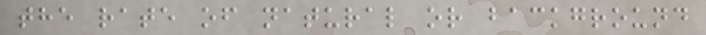the rate of natural or background
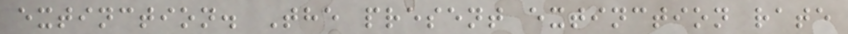extinction. The present extinction rate
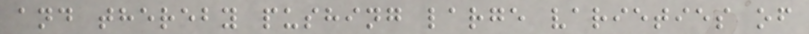and thereby pushing large varieties of
